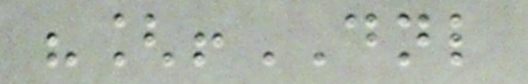"[!DNL
